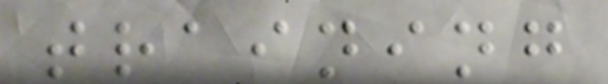training
